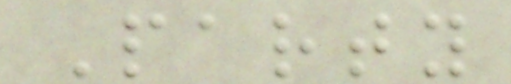Party
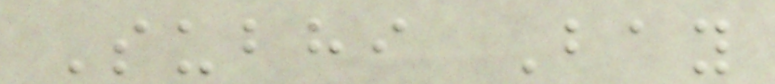Subhi Bay
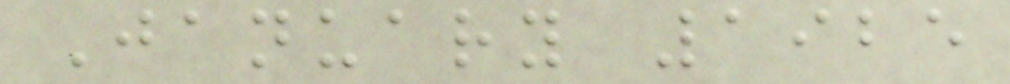January 1925
